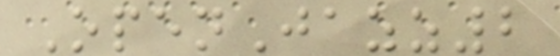OpenJazz2
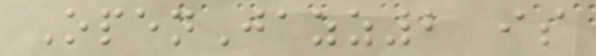OpenJazz2 is
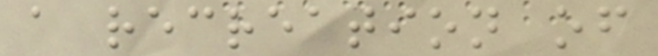a recreation of
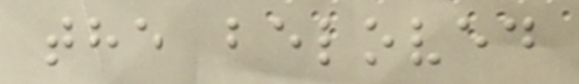the beloved
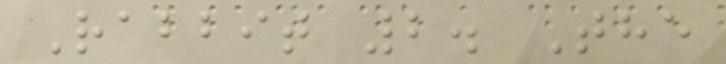Rabbit 2. The
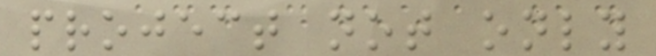project not only
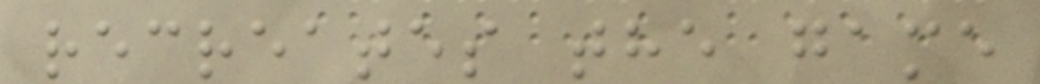recreates the game
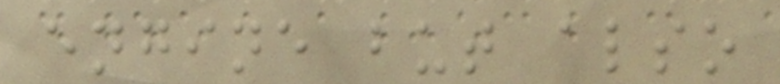engine but also
